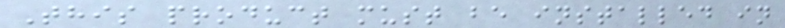This product must be installed in
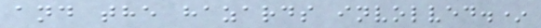and the hazards involved.*
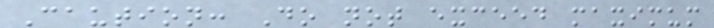Caution: Do not exceed maximum
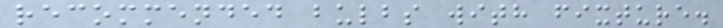recommended bulbs with fixture.
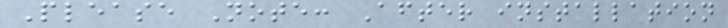Please Note: After installation
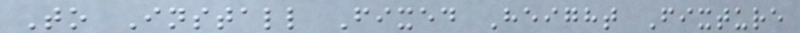To Install Fixed Height Fixture
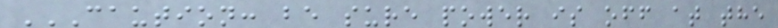CAUTION: BE SURE POWER IS OFF AT THE
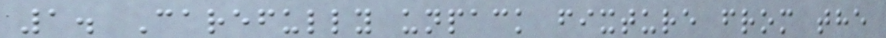1. Carefully unpack fixture from the
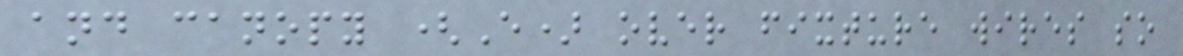and canopy (E) over fixture wires so
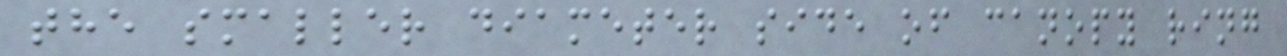the smaller diameter side of canopy ring
